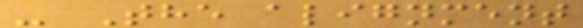- The alignment
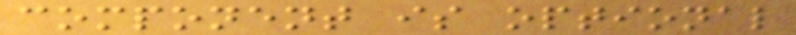component is optional
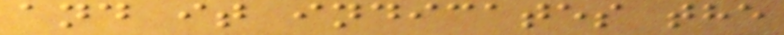and it indicates the
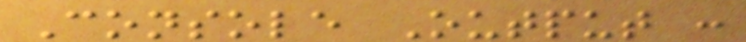Console Output :
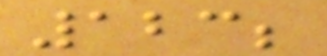123;
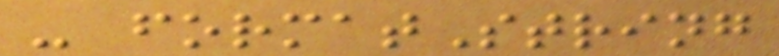- formatString
